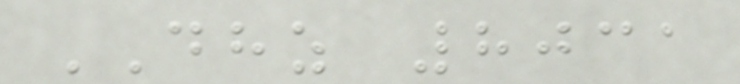DHZ 8031
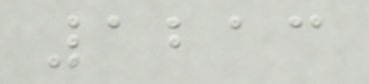1213
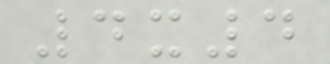4x4
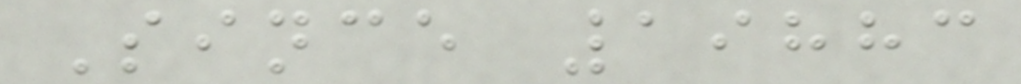Since 19883
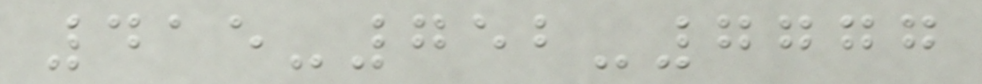415-752-7777
